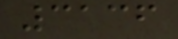3136
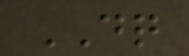DQ
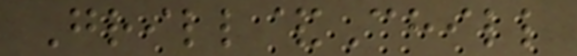Grill&Chill
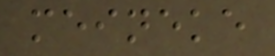meineke
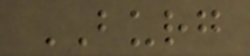BURG
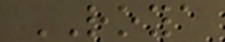ROYA
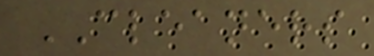CLEANERS
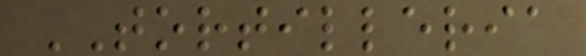TORTILLERIA
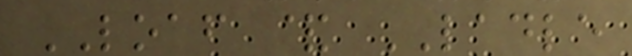LOAF & LADLE
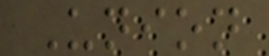Union
